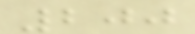200
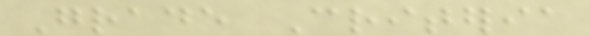Grade Criteria
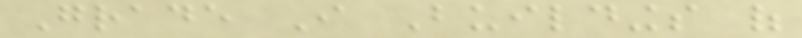Grade I Buildings of
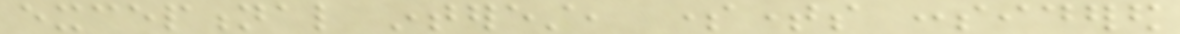exceptional interest, sometimes considered
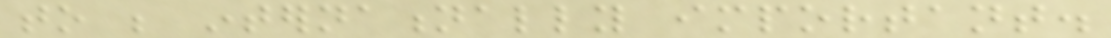to be internationally important.
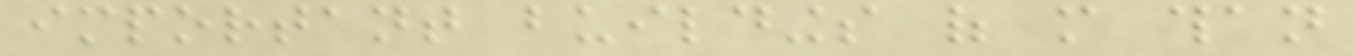important buildings of more than
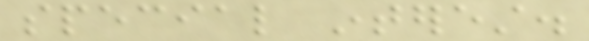special interest.
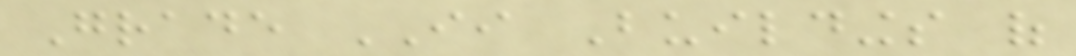Grade II Buildings of
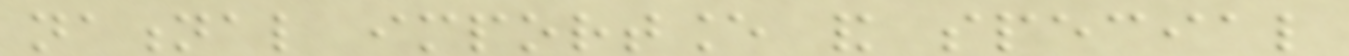national importance and special
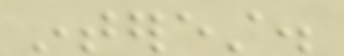interest.
